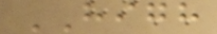HIGH
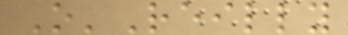O'Reilly
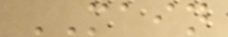MAIN
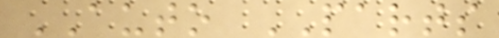AUTO PARTS
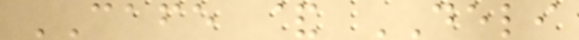CAFE & DELI
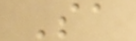Sa
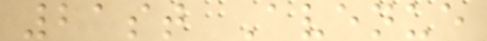21st Avenue
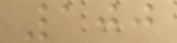100
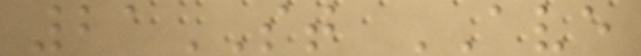21ST AVE
